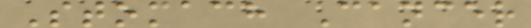Stomach Cancer
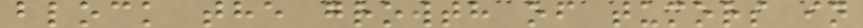block the growth of tumors in
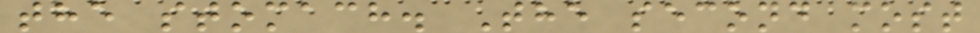the stomach. The second most
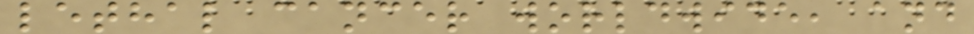lethal cancer worldwide, and
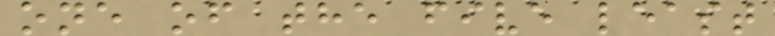one of the five least
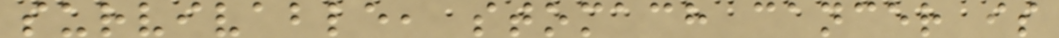survivable, stomach cancer is
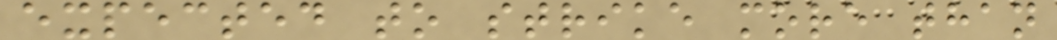expected to strike more than
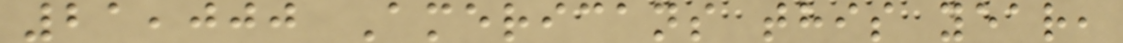21,000 Americans this year,
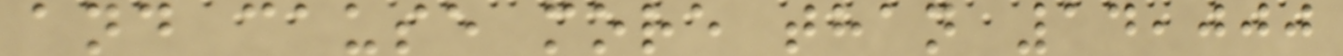and cause more than 14,000
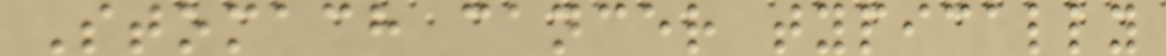Stomach cancer typically
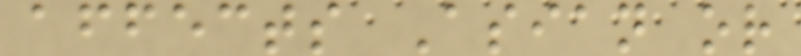affects Asian or
